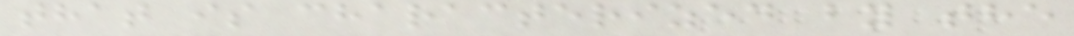that is characterized by the
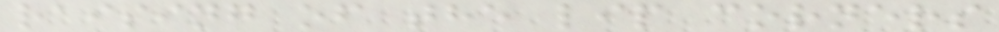raising of the lip corners
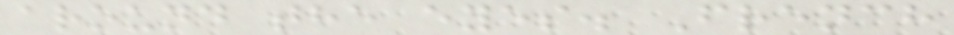around the eyes. French
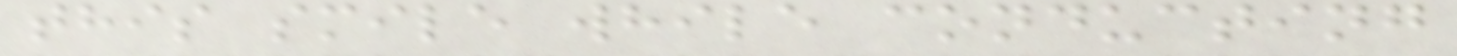this smile while conducting
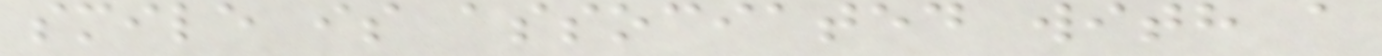smile is associated with a
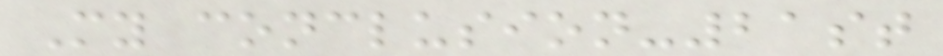My conclusion-21st
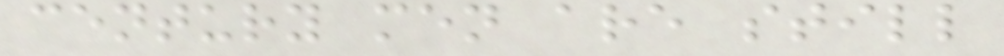century men are still
